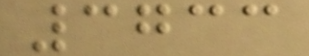3733
